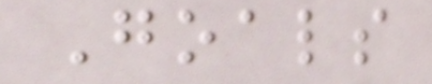Goals
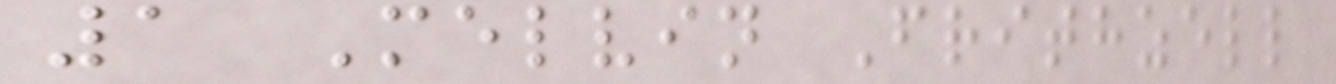1 Melvin Frithzell
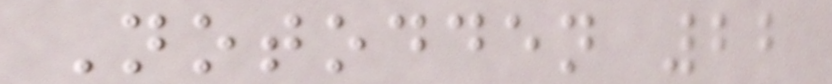Notodden 22
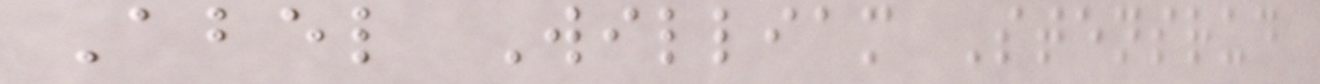Abel William Stensrud
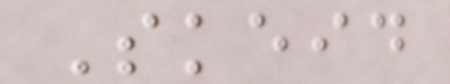Skeid
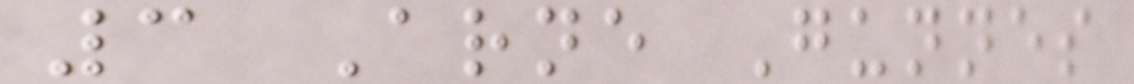3 Arne Gunnes
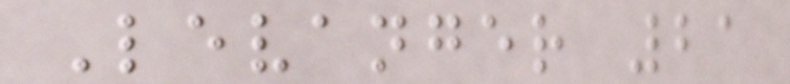Levanger 21
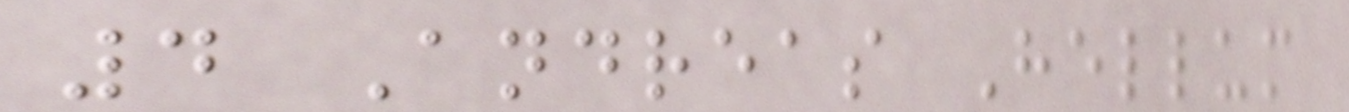4 Andreas Hellum
